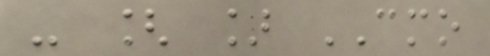- [ ] CMO
